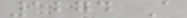1274 A
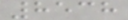8538
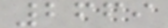2669
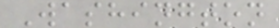Washington
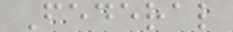Federal
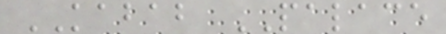KABAB PALACE
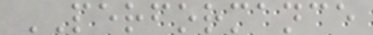PERFORMANCE
